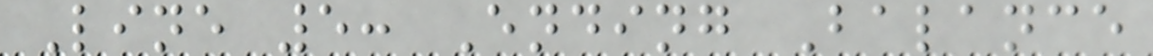Line 5: Ending Balance
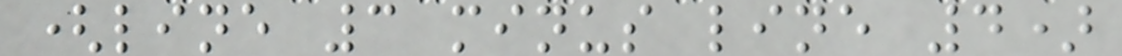(line 3 minus line 4)
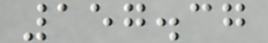157.37
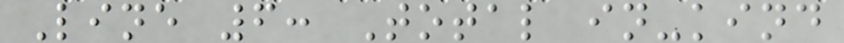Line 6: Total in-kind
